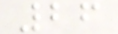26
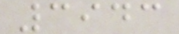3943
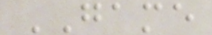GAME
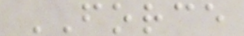FORCE
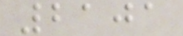2101
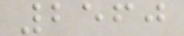2560
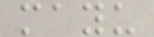mayu
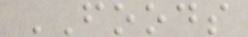FOODS
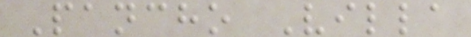Pancho Villa
